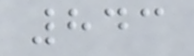843
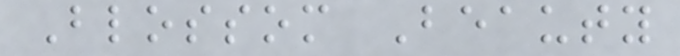Blossom Beauty
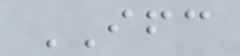IFC
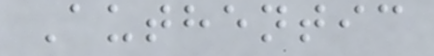Authentic
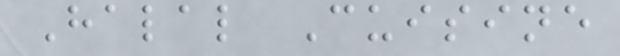Halal Cuisine
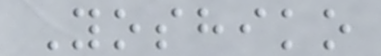Yoshiko
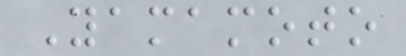Yamamoto
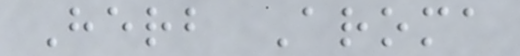Herb Aroma
